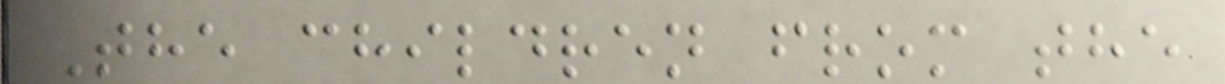The children from the
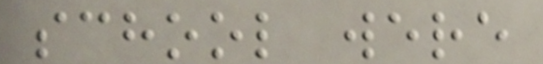school were
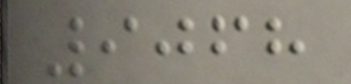9068
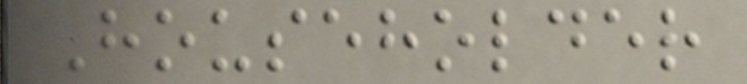Householder
